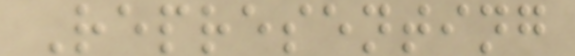Representing
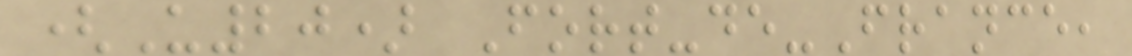(U20) Fort-de-France,
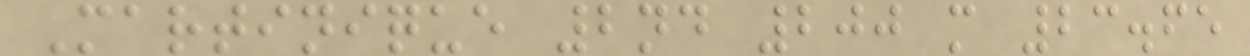Martinique 2nd 200 m 23.65
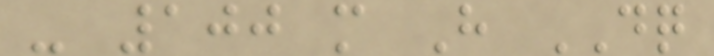- 100 m H DQ
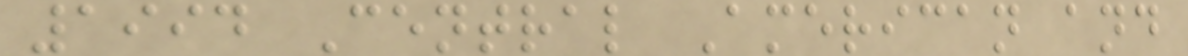1994 Central American and
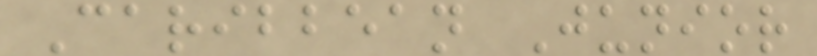Caribbean Junior
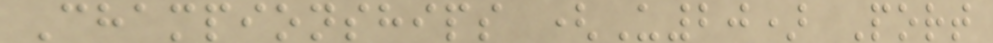Championships (U20) Port
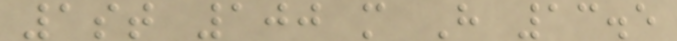1st 100 m H 13.5
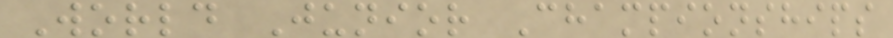World Junior Championships
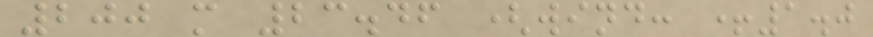200 m 23.46 (wind: +1.0
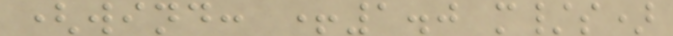(wind: +1.0 m/s)
